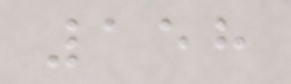158
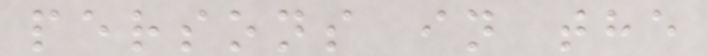persons in the
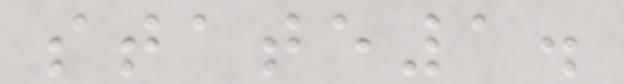state1.
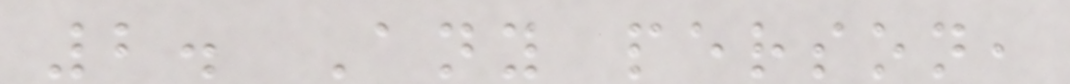2. Any person,
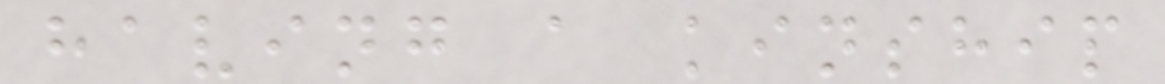having a kinship
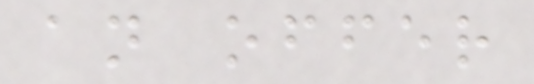an offer
